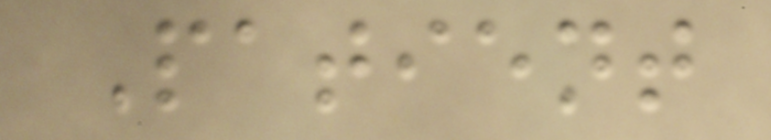Patient
